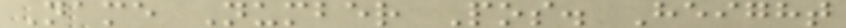Name Number Pos. Height
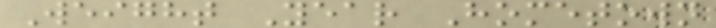Weight Year Hometown
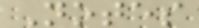Notes
